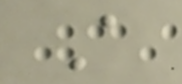A
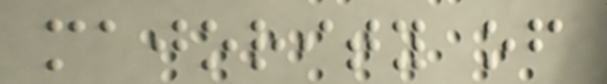majority of
